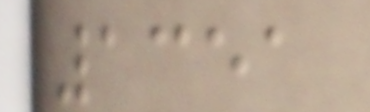1351
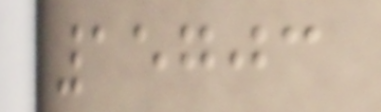15703
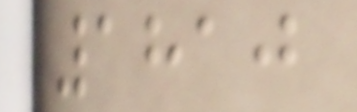1810
